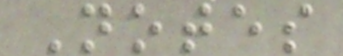Notes
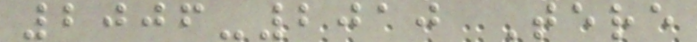2006-2010 Tere
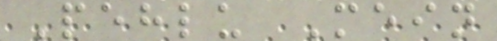Pehlu Mein
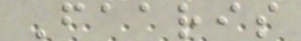Faaris
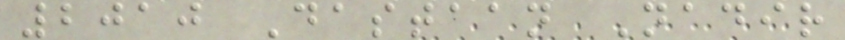2010 Dastaan Nadir
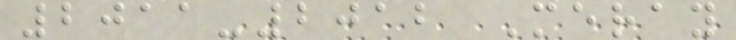2011-2012 Meray
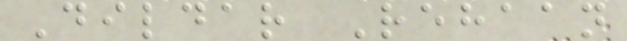Dildar Rehaan
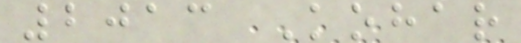2013 Kohar
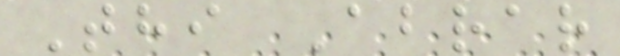Thi Abrar
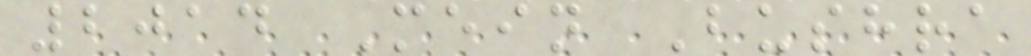2014 Mein Bushra
